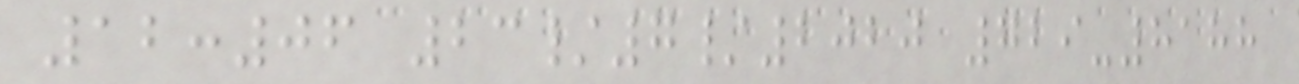12:06 23/7/2020 729-8188
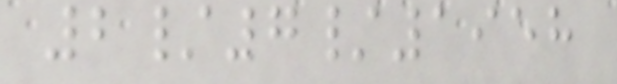2/7/1958
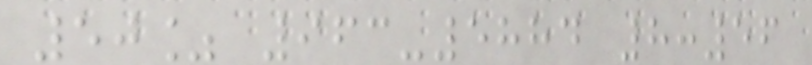50% 963-5884 8:56
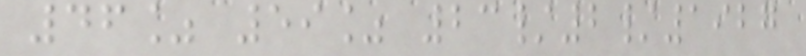46% 59% 23/2/1927
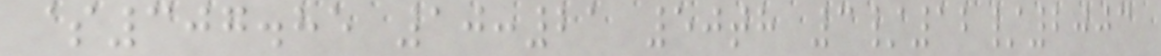$307.85 10:21 50th 3/12/2003
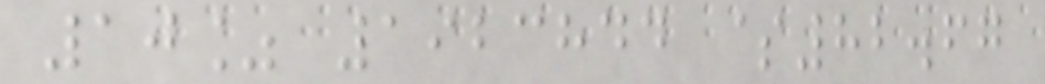10% 1923844 $82.67
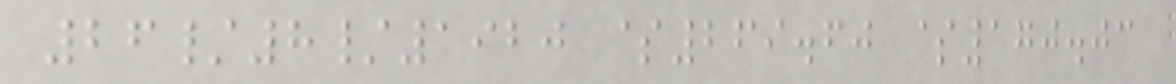26/8/1920 $269.60 $170.03
